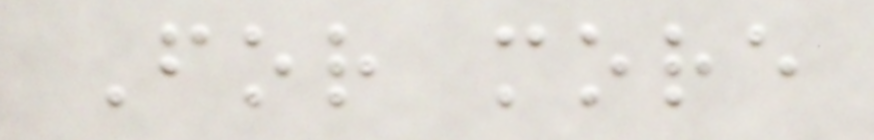For more
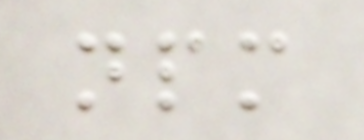npm
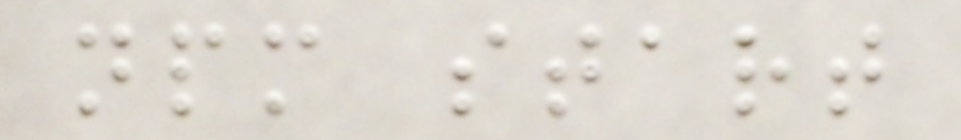npm start
